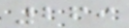269
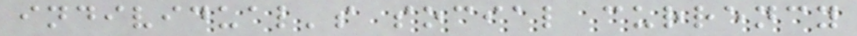individual's social currency
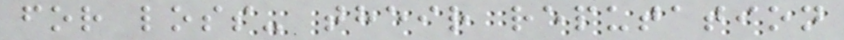for loss- their reputation
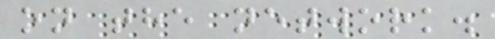on the network.
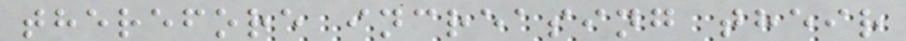therefore increasing their
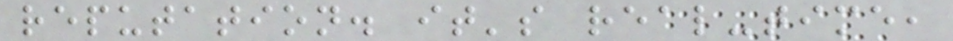reputation. it's real-time,
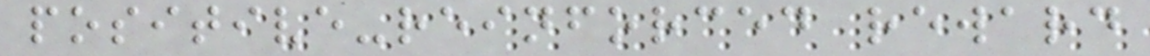positive-reinforced reward
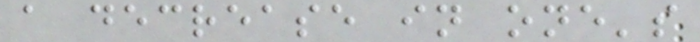a decrease in one's
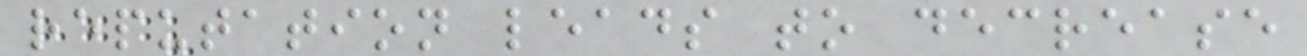reputation leads to decrease
